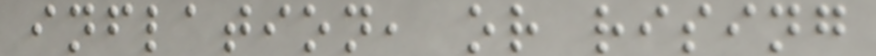inflation, or rising
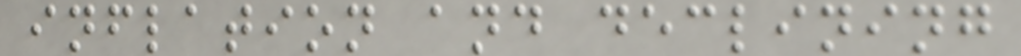inflation and declining
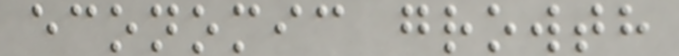economic growth
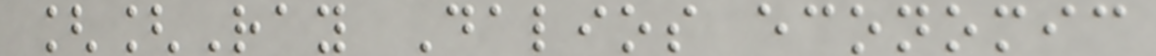[[Ray Dalios economic
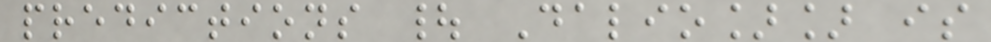predictions | Dalio]] is
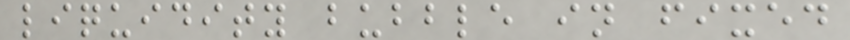liquidity bubble in fixed
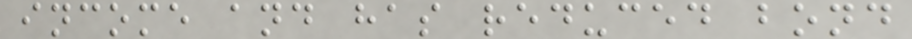income and has reduced bond
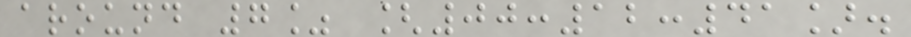around 7% [00:12:41].
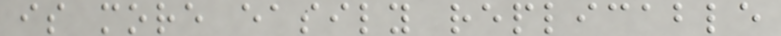is more easily replicable
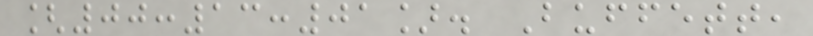[00:13:01]. Buffett,
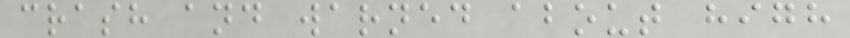crash and warned about high
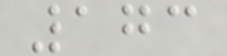173
